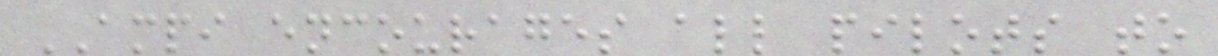AMPI encourages all pilots to
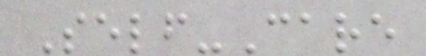Self-Care
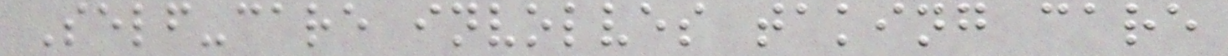Self-care involves taking care
